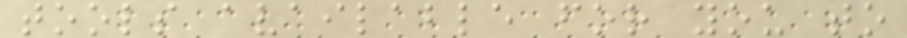tools available for you to
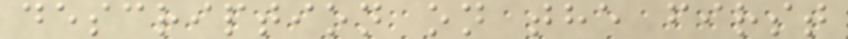description on the first
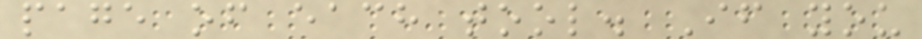page of each tool. If you
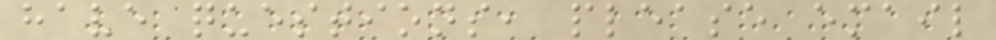have questions, please email
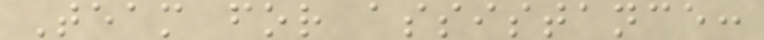Team for assistance:
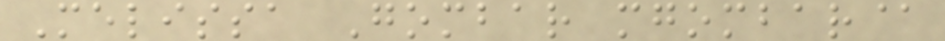Melissa Gombar mgombar@
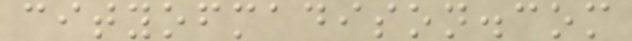cityofmadison.com
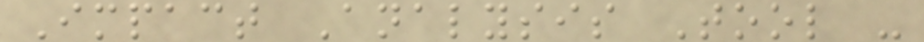Impact Analysis Tool -
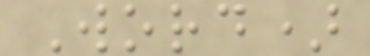Word)
